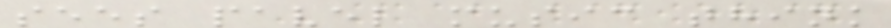sees pavel music think
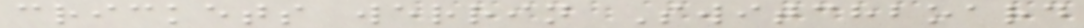crickets werrin Switchboard
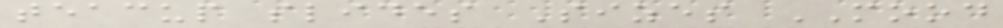teacup slides Sizes MOOD
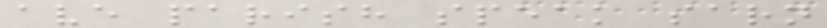ave parish speak sarn
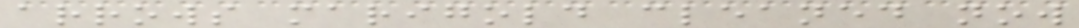arrows marigold cleaned now
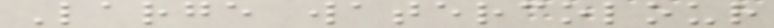Large watercolour
